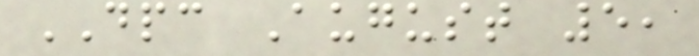DPC August 5,
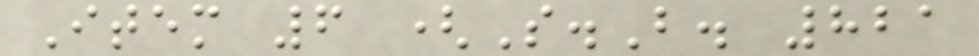Item 6 (S.B. 821
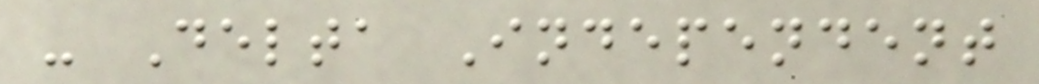- Delta Independent
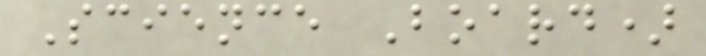Science Board)
